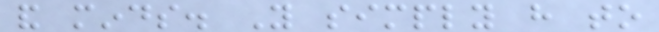and minds. You simply have to
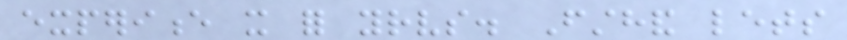experience it for yourselves. Firsthand lets
